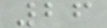26
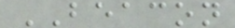BEACON
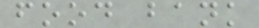food bank
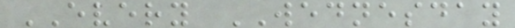EVERY WEDNESDAY
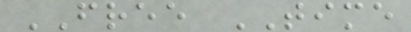FREE TIME
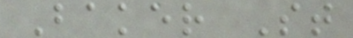Baker St
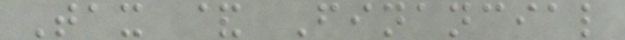Tax & Financial
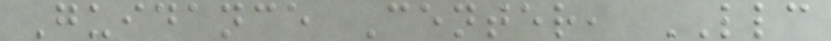Guidance Center, LLC
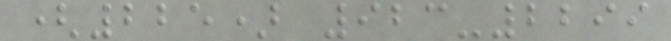(225) 923-2299
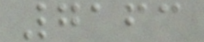7163
